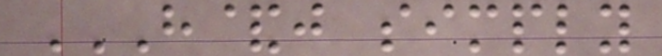H&J SIMPLY
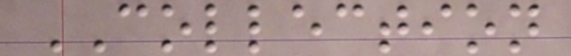COLLECTION
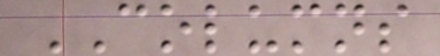COLUMNS
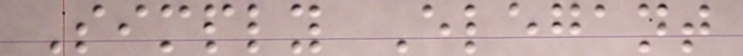Simply Elegant
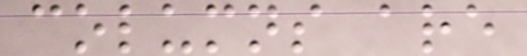columns are
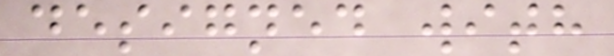designed with
